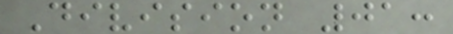Division 01:
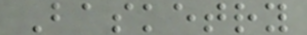Basketry
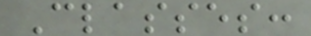Classes:
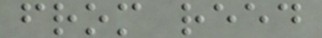from reed
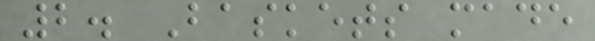2. Baskets made
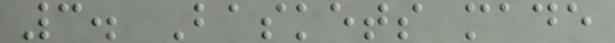3. Baskets made
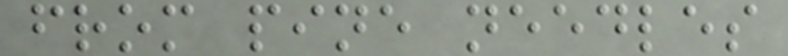from pine needles
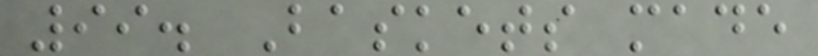99. Baskets made
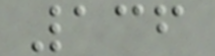136
